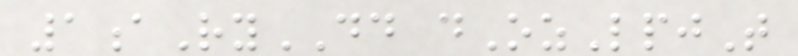1aRyDD dOzLpjT
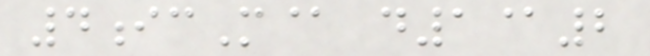4icM@ d1@2
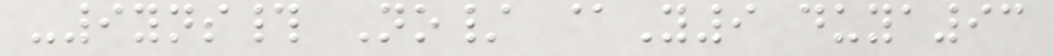-9yns# No/ @Y9 duya93
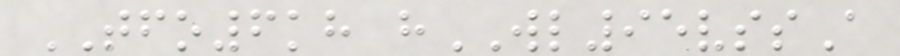TFO6kh hWL95vssA
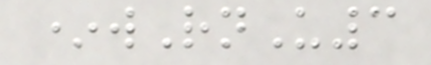*wRnU3
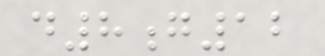d8g12
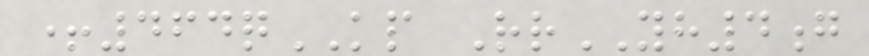+464qKP RrYH4g
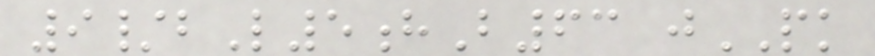9/bL5hB63 jPK
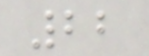22
